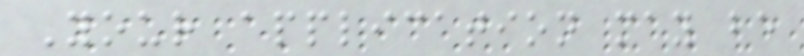Your application may be
